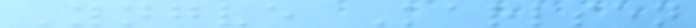Yngve Karlsen
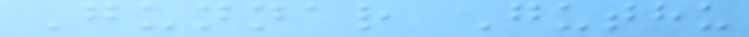Gunnar Guthu
